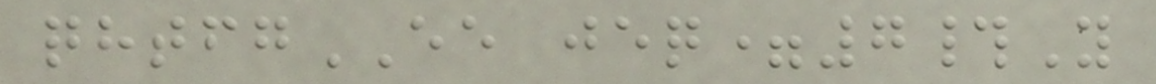qhtfgEE jeq=7#Y
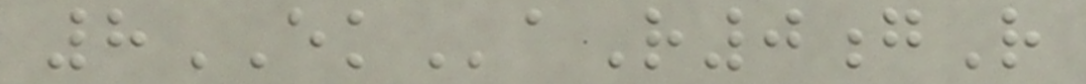8EKaR0gR
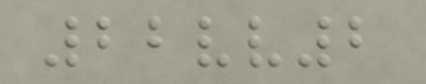22vv2
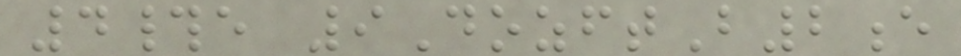4#e 9DozftB2e
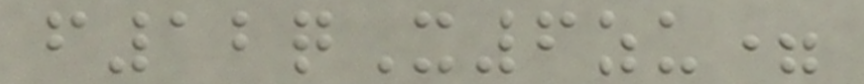f12qX6zu=
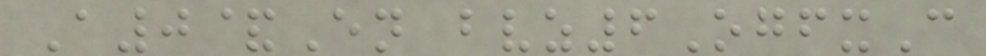A0&En bvz6OgfxC
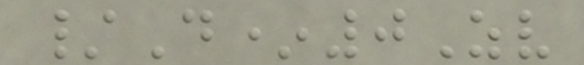/D*0Zv
